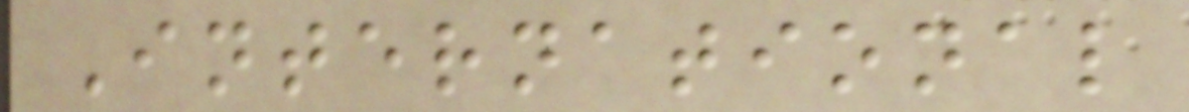International
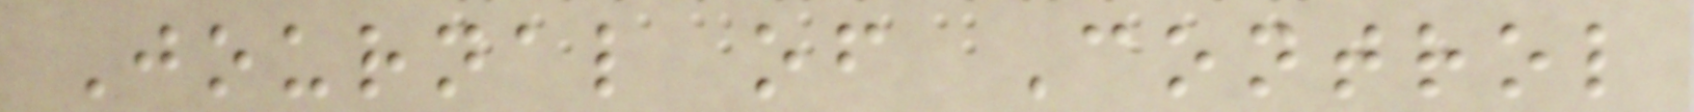Journal of Control
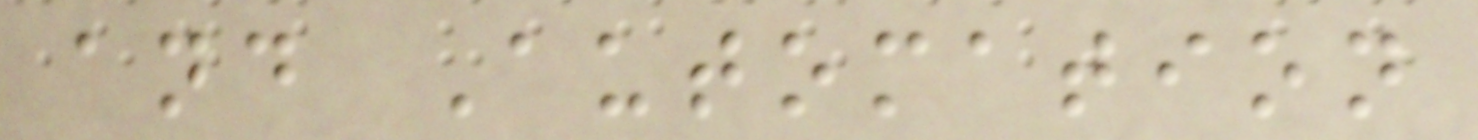and Automation
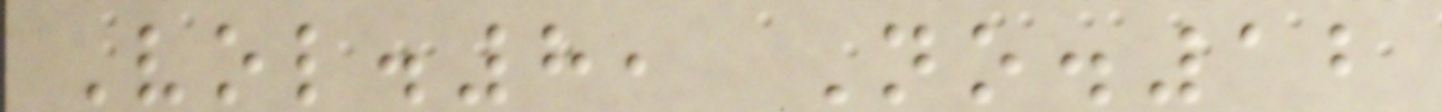Vol.8, No.12
